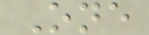One
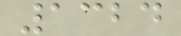1324
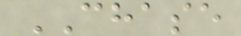CHASE
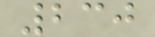230
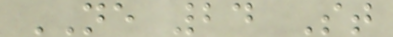NE 24 St
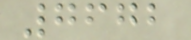7672
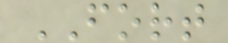FORT
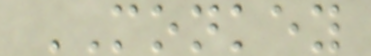MONKEY
